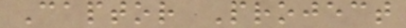Captor Project
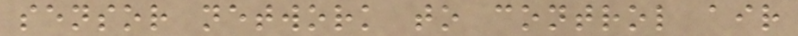sensor network to control air
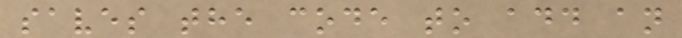saves the code to add an
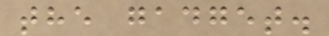the gadget.
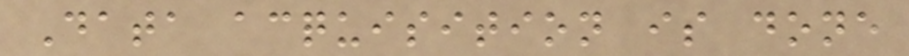Data acquisition is done
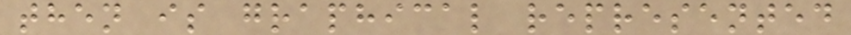then is graphical represented
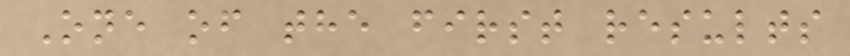One of the first results
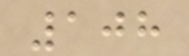108
